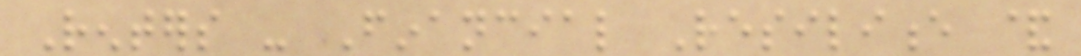Renters - Financial Resilience &
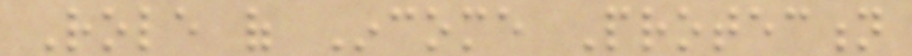Role of Income Protection
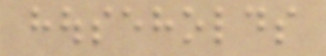households
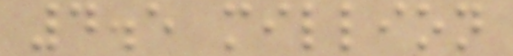4.5 million
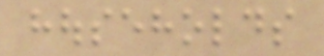households
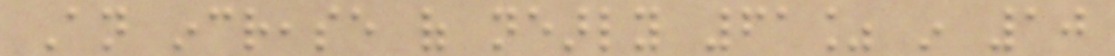An increase of nearly 61% in 10
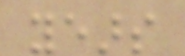years
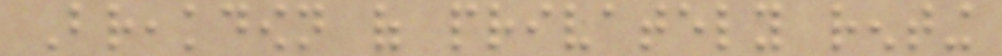Breakdown of privately renting
